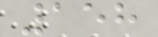158
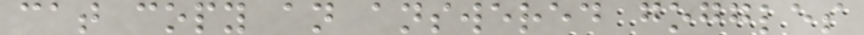cat copy an answered goggles
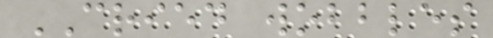CRIED wobbles
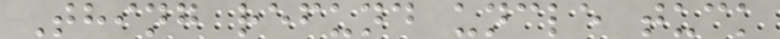Thing refund uncle tuck
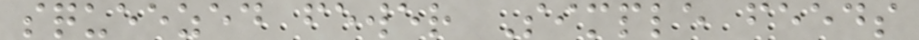squeezed fewer Simple feeds
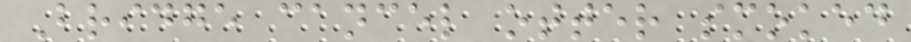Bridge cancel otter smoked
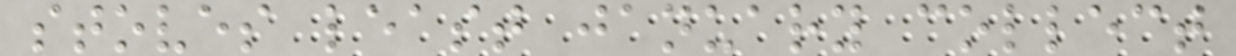stoves least january collect
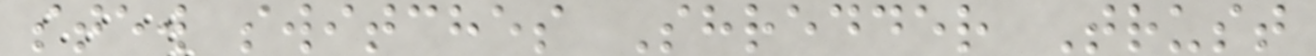stew switches Shredder Trust
